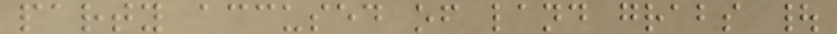party accused of land grabs |
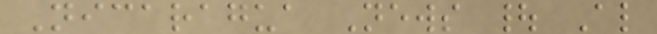Nicaragua News | Al
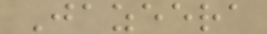Jazeera
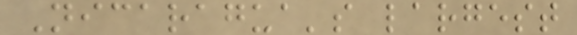Nicaragua's largest
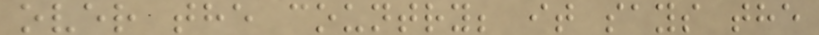over the country; it says the
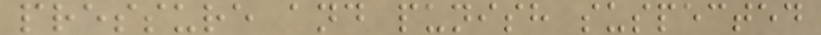pressure and punish suspected
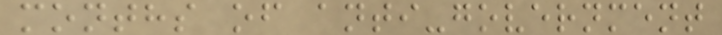months of anti-government
